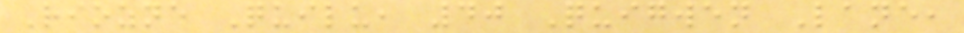Riozne Quilu, 40 Quigwen Lane,
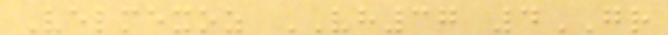Velmexoz VH37 4GR
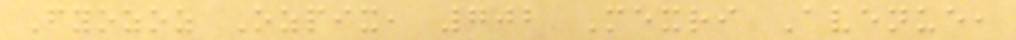Fyozoz Ozpix, 702 Mexri Avenue,
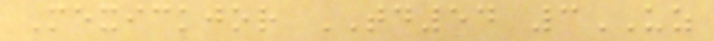Mexickjor TD54 3UZ
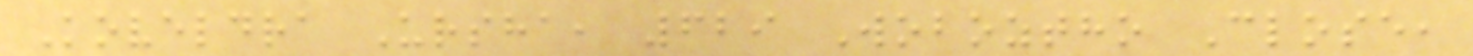Koveldra Ursha, 629 Woboztho Close,
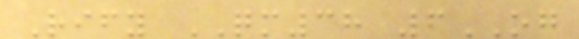Rify QM38 6OG
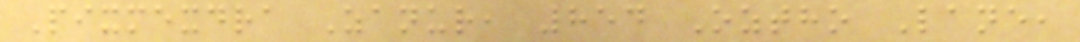Pixmexdra Zanur, 854 Oztho Lane,
